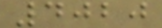4020
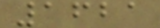1621
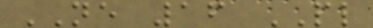NE 16 PL
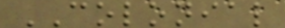COLONIAL
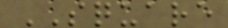SQUARE
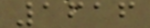1616
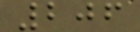206
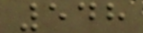548
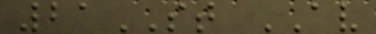21ST AV
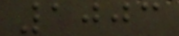1003
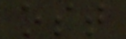ost
